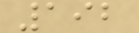192
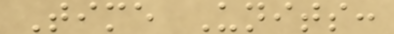Time Units:
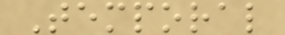Temporal
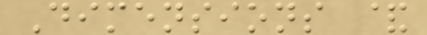Dimensions &
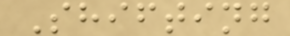Shifting
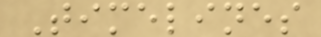Timelines
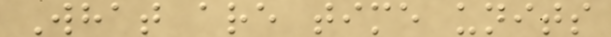What are time units
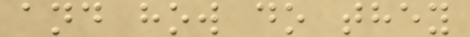and how do they
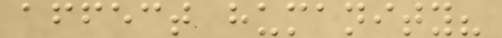affect humanity?
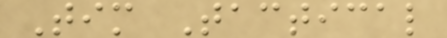Tim Tactical
